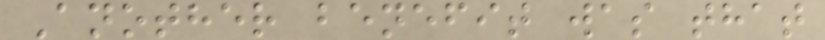Another benefit was that
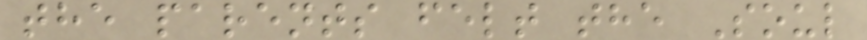the parents felt the Soul
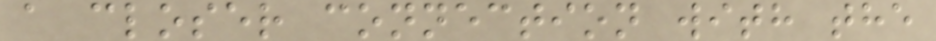a closer connection with the
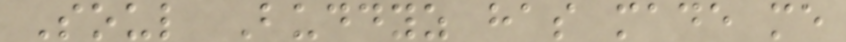Soul Buddyz has made me
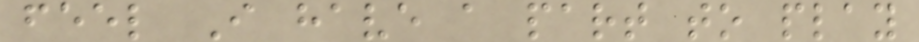feel I have a part to play
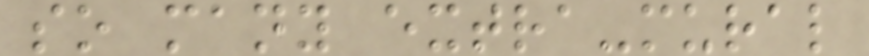so many extra-mural
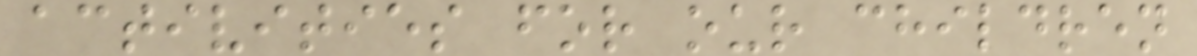activities for our children
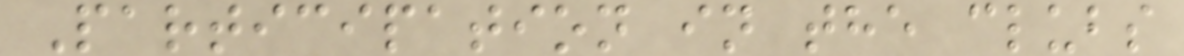Participation in the clubs
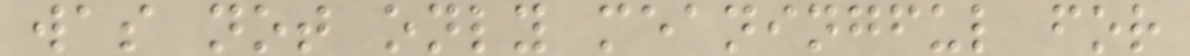was not only meaningful for
